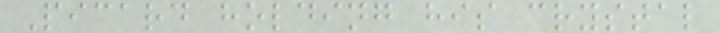Picard holding his crystal
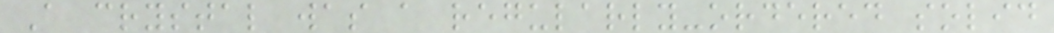A crystal was a regularly-ordered solid
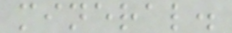mineral.
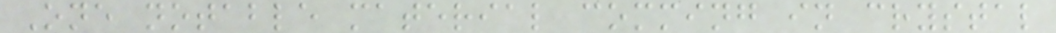One notable material comming in crystal
